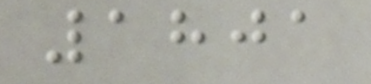1801
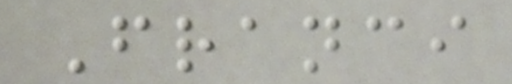Franci
